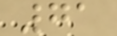71
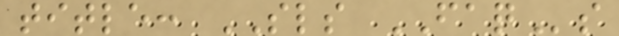title: SLS FAQs
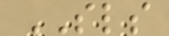SLS
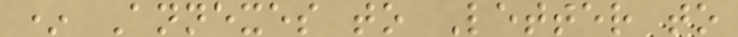* Annexes to Letter to
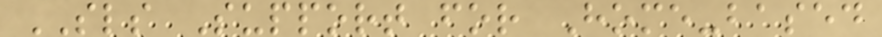SLS Support for Home-based
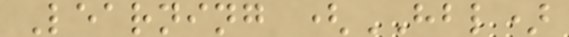Learning (HBL)
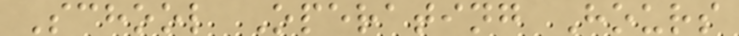School Operating Hours
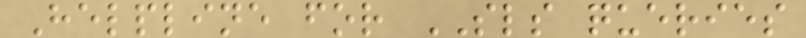Helpline for SLS queries
